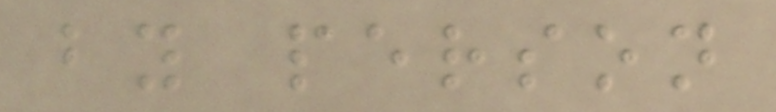by person
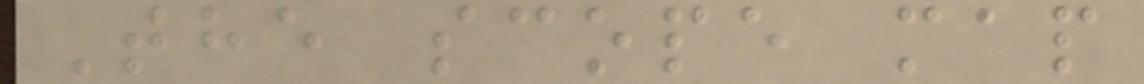The scope map
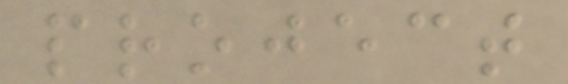project
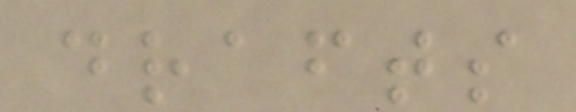drafts
